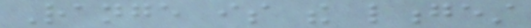Range is the longest
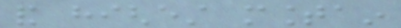and highest mountain
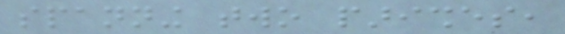spanning two parishes,
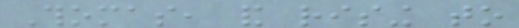Thomas, and rising to
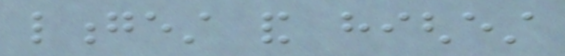longest and highest
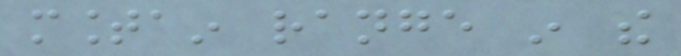mountain range in the
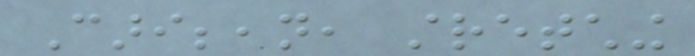Caribbean, stretching
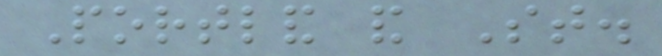Portland and St.
